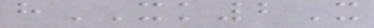hXK2X
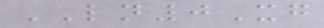LN0Xg
